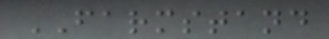FARMSTAND
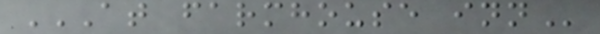AT FARMHOUSE INN
